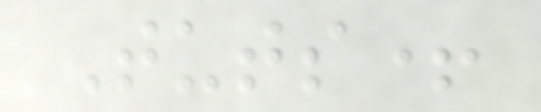Tuts+
